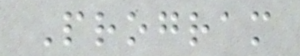Program
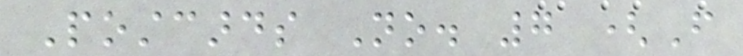Postcards No. 7 (From
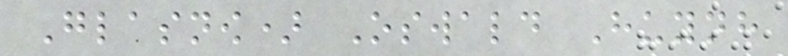Glasnow) Oswald Huynh
